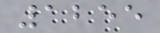1255
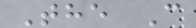The C
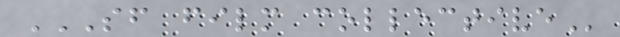SF FILM COLLECTIVE
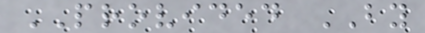PROVIDED BY
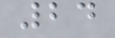24
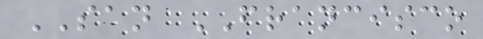SAN FRANCISCO
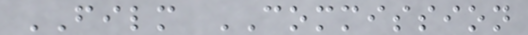FILM COMMISSION
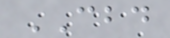CBD
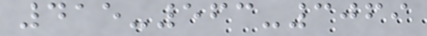415-563-3069
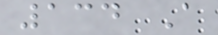134 A
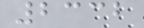2332
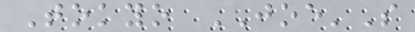Tokyo JOE'S
